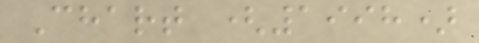Chart (1998)
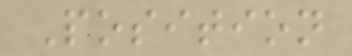Position
